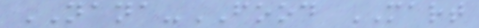NANA-FOOD MART
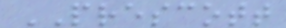PRESCOTT
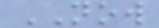NOW
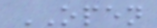OPEN
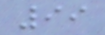99
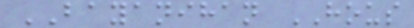BAYANIHAN HOUS
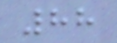88
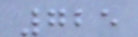725
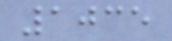1035
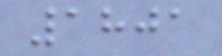1801
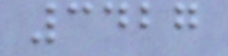3427
